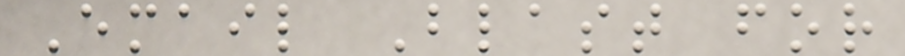Email Blast for
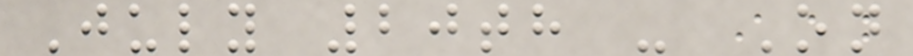July 20th - On
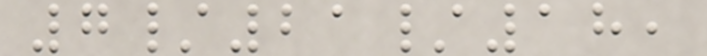7/21/18,
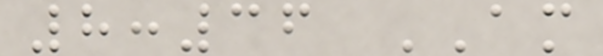8:36 AM
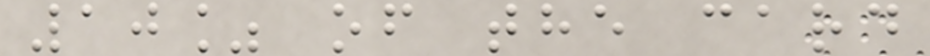10% of the card
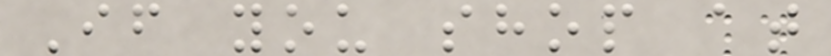If you shop at
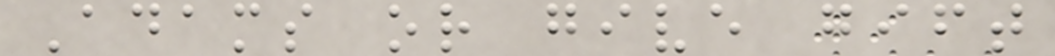Adams or give gift
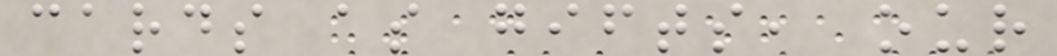cards as gifts, our
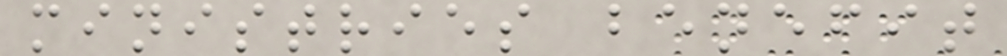ministries benefit
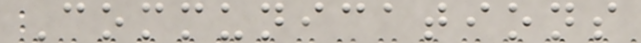Communications
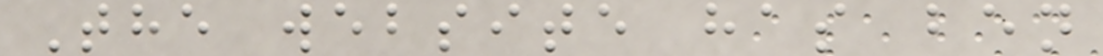The website has ben
